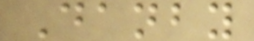Danby
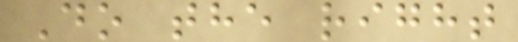Do the right
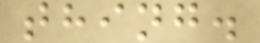thing.
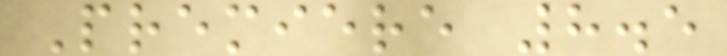Premiere 8.5
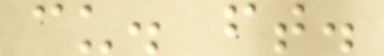cu. ft.
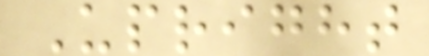Upright
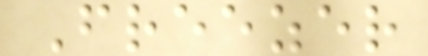Freezer
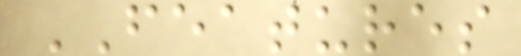FEATURES
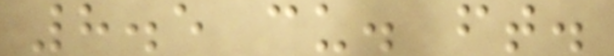8.5 cu. ft.
